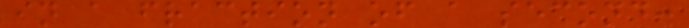in a fraction of a second.
